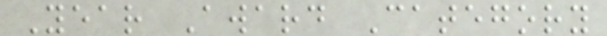Year Award Category
